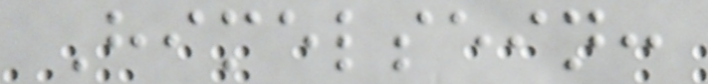Himelsein:
